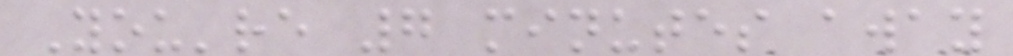You're 7 minutes away
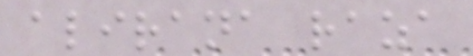alirana raza
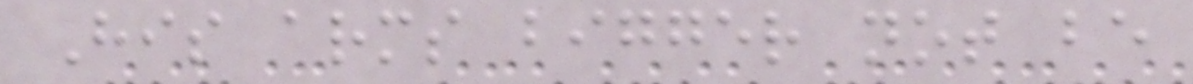His arms bigger not be
